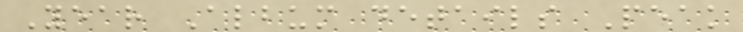Year Album details Peak
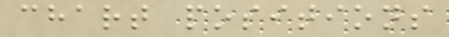chart positions
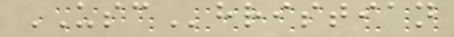USChristian
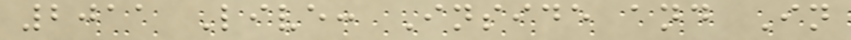2011 Live: Inside and In
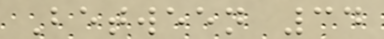Between 34
